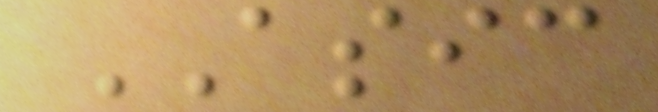ASIC
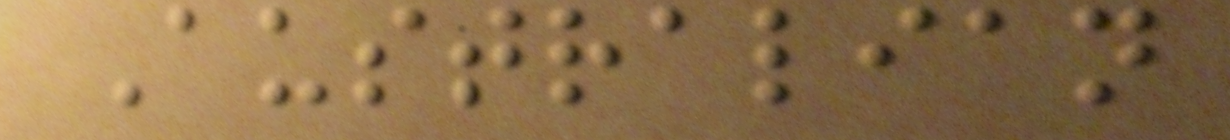Australian
